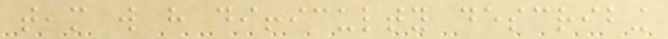team will have difficulty describing
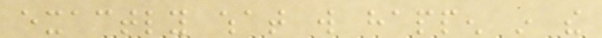exactly what will happen in the
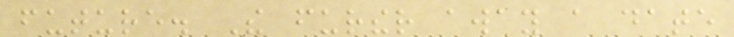future. The further away a date
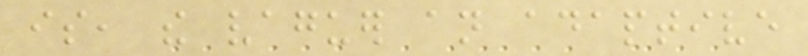is, the vaguer an adaptive
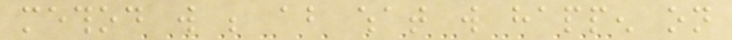method will be about what will happen on
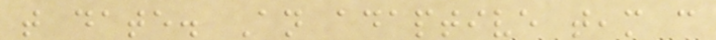that date. An adaptive team can
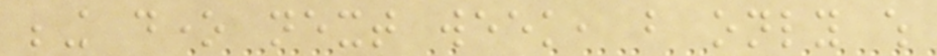being done next week, but only which
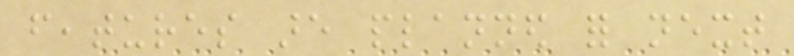features are planned for next
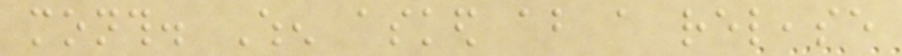month. When asked about a release
